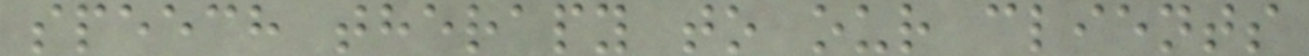speech therapy to our clients
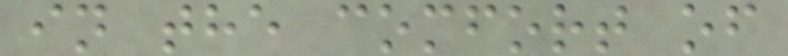in the comfort of
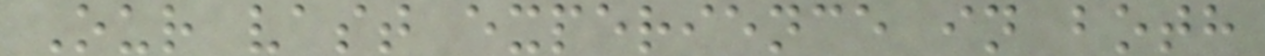Our vast experience in both
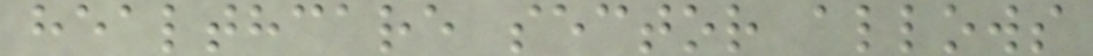healthcare sector allows
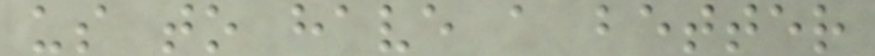us to have a better
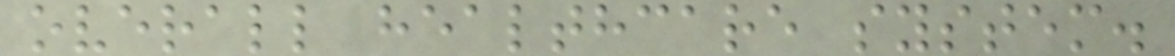overall healthcare system.
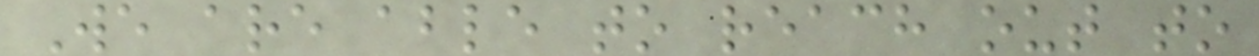We are able to reach out to
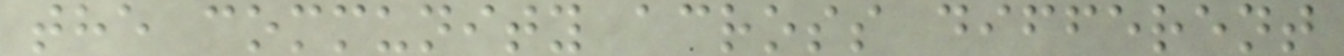the community across different
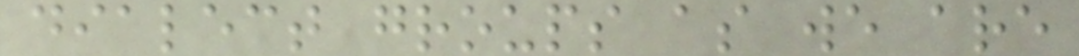dialect groups as we are
